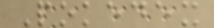Pokedex
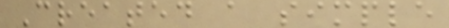Created a simple
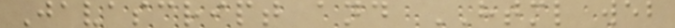Javascript and HTML web
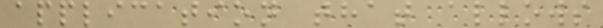application that allows
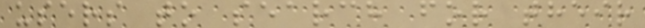users to search for their
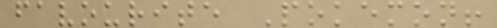favourite Pokemon!
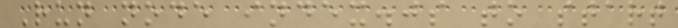Run node index.js to start
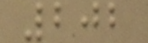202
